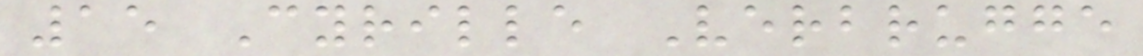15 Cyrille Verbrugge
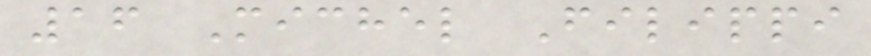16 Michel Filippi
